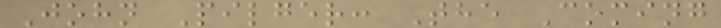John Pilger: The Coming
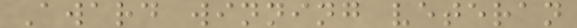Award winning veteran
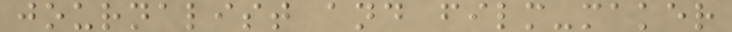journalist and film-maker
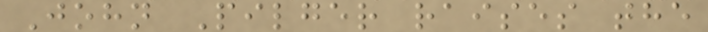John Pilger raises the
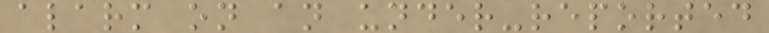alarm on an under-reported
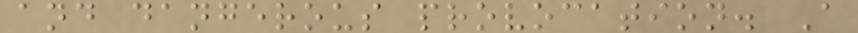and dangerous provocation. A
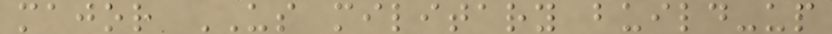major US military build-up
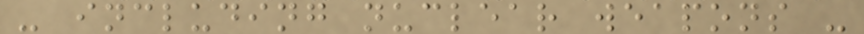- including nuclear weapons -
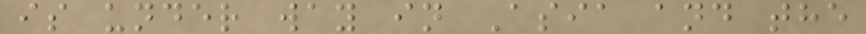is under way in Asia and the
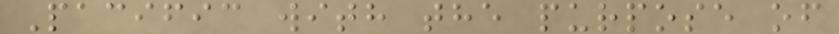Pacific with the purpose of
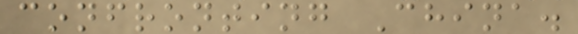confronting China.
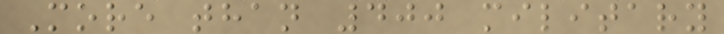More than 400 military
